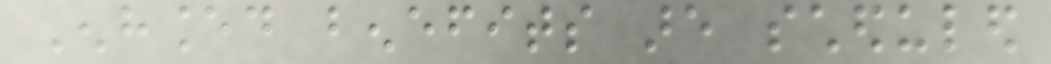Enhanced benefits are scheduled
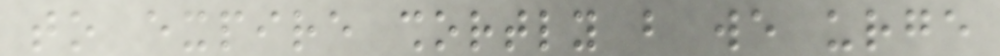to expire shortly but we urge
